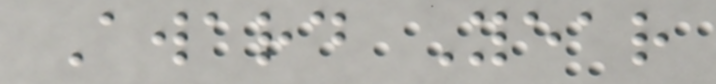Award Year
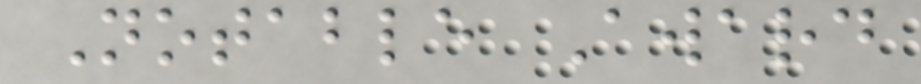Notable Award
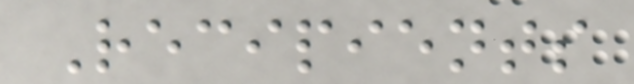Recipients
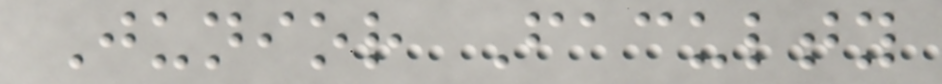Junior Faculty
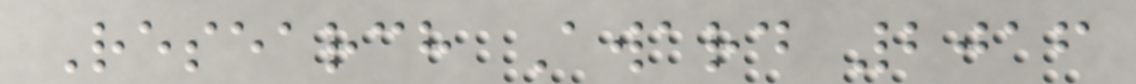Research Award 2016
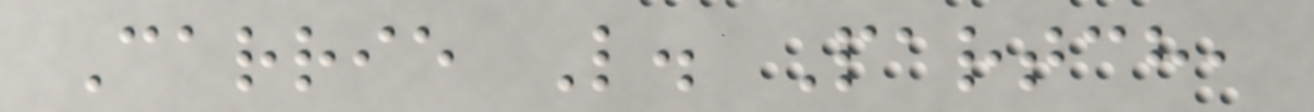Carrie L. Partch,
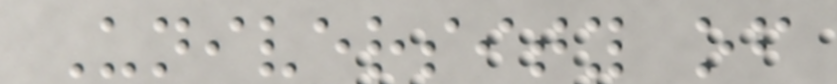University of
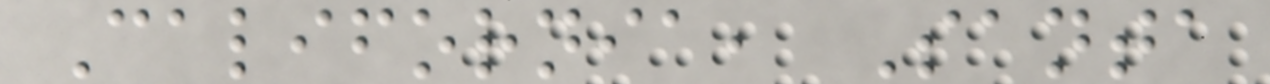California, Santa
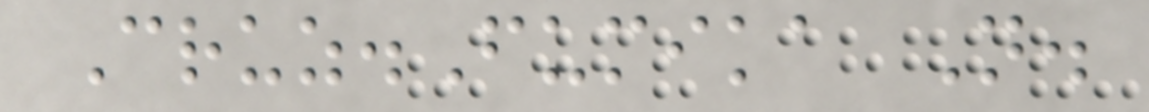Cruz.Fumika N.
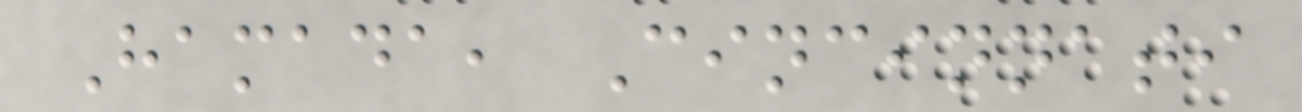Hamada, Cincinnati
